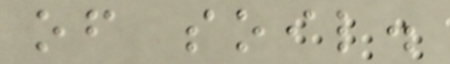of soil.
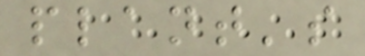plant's
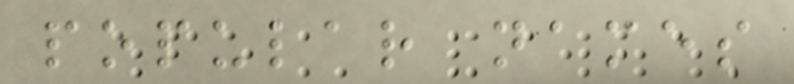popular names
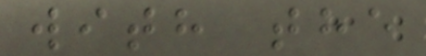with the
